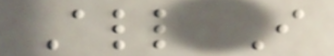All I
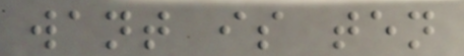want is ten
